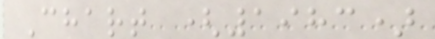Chart (1983)
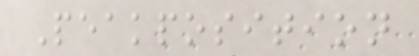Peakposition
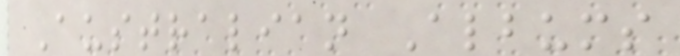Australian Albums
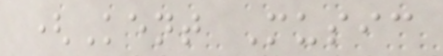(Kent Music
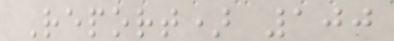Report) 100
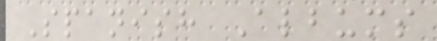Spanish Albums
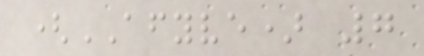(AFYVE) 7
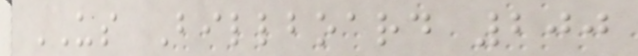US Billboard 200
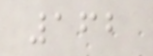162
